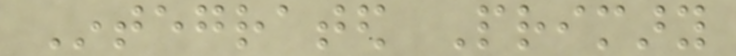Integrated Primary
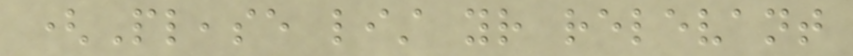(Please list your relevant
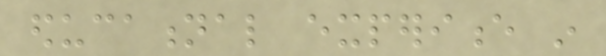educational experience in
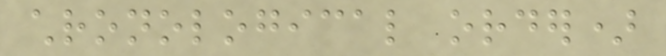chronological order)
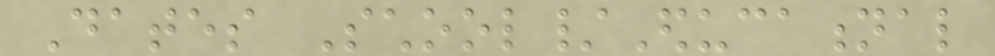Dates School/Educational
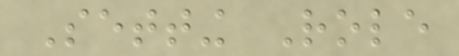Setting Role
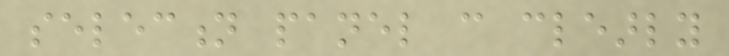selection panel can clearly
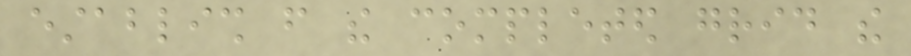establish from the completed grid the
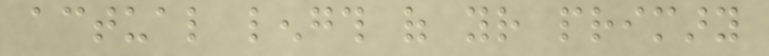actual length of your primary
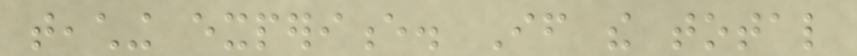teaching experience. If the total
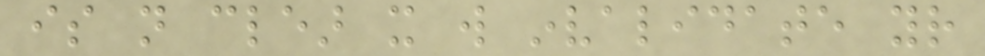is not clear it will invalidate your
